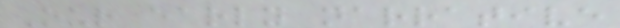Our early narrative
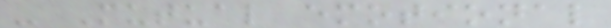- Mutual emotional
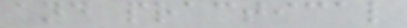and practical
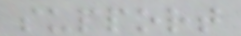support
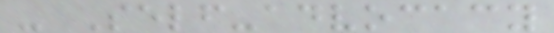- Self-advocacy
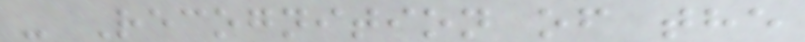- Recognition of the
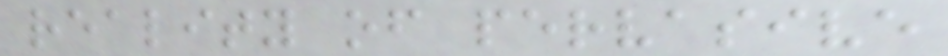reality of pervasive
